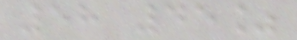58 45%
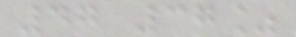47 37%
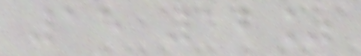15 12%
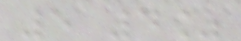5 4%
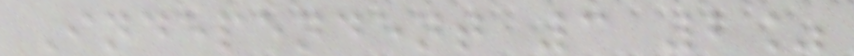Independent 3 2%
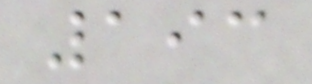193
